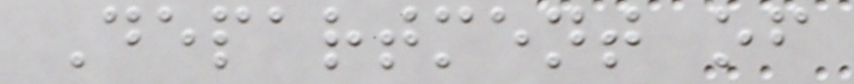Department of
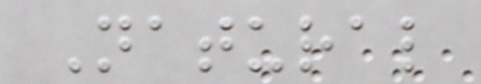Natural
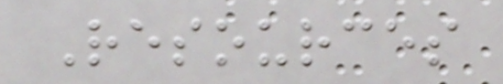Resources
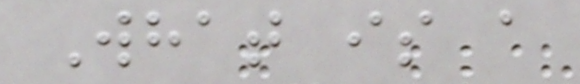What is a
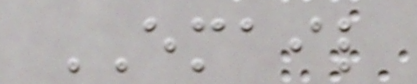EMAIL
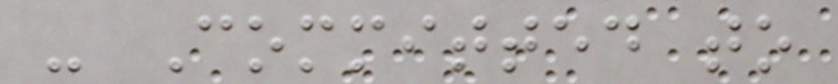- Committed to
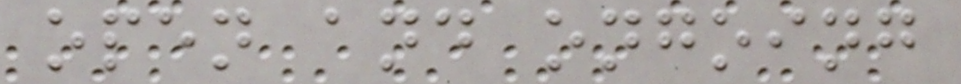open and ongoing
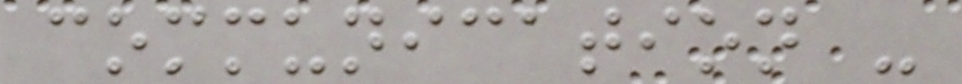communication -
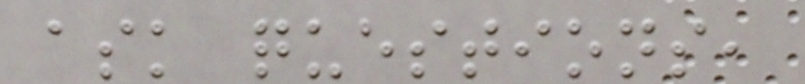ask questions,
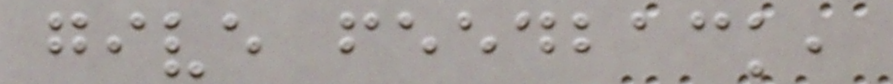give feedback,
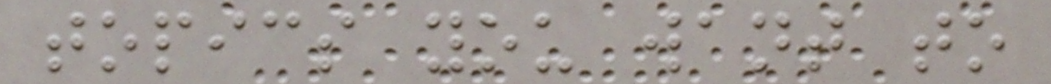topics you want to
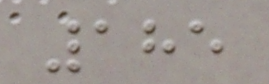185
